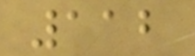112
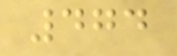474
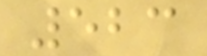523
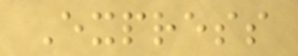Express
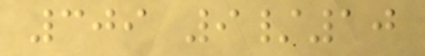309 9/10
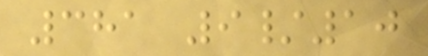381 9/10
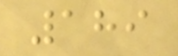189
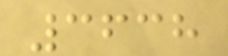3638
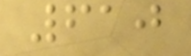610
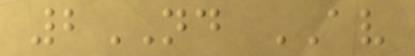2ND AV
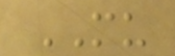MU
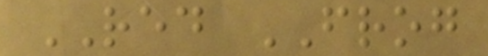RED FROG
